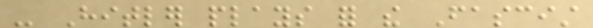- Hitler plays for the Fascist
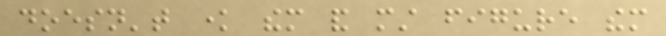doesn't know them and must figure them
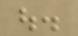out.
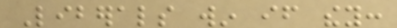Liberals win if they:
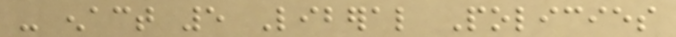- enact 5 Liberal Policies
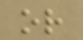or
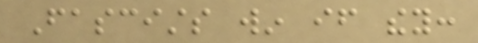Fascists win if they:
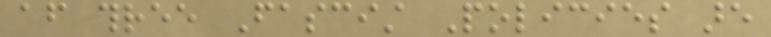after three Fascist Policies are
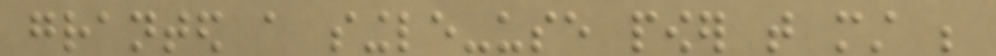granted a single-use power that must be
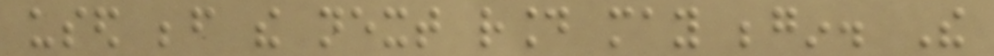used before the next round may begin. The
